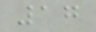17
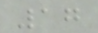17
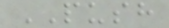PUSH
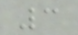3
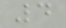4
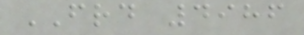FRD 4986
